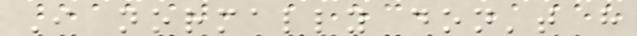I normally don't have
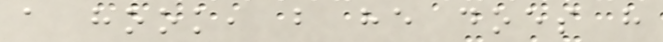a hook, but he does have
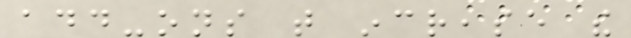add-ons that increase the
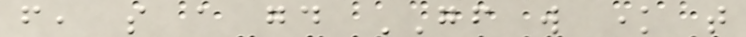from, so a good GF will know that
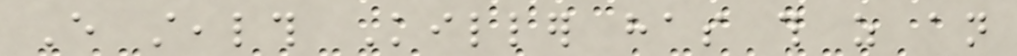Every stealth Killer has this as an
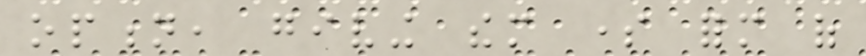option, giving them some form of
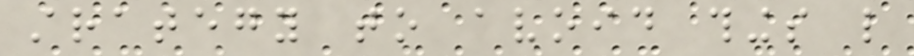strategy to avoid things like
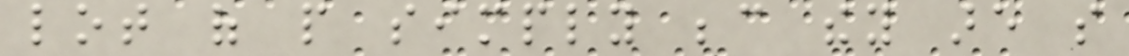lot of people simply because they are so
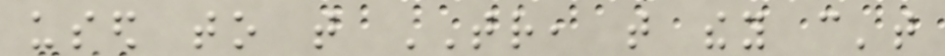used to that TR, that they can't
